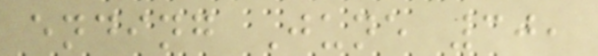ending June 30,
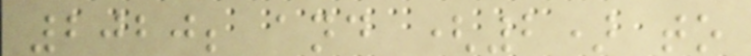2020; and (2) to
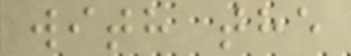with the
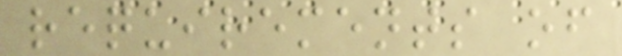requirements of
